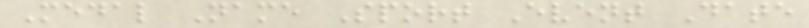Medal Name Sport Event Date
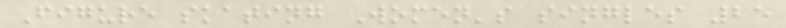Figure skating Women's singles 25
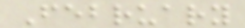February
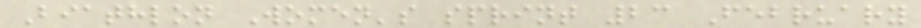Biathlon Women's sprint 23 February
